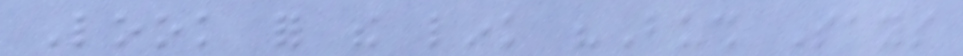Look for the link "Bush Says
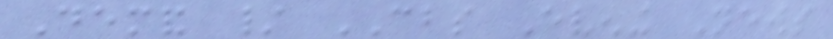Demand / CBS Evening News
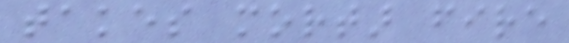takes mortar fire
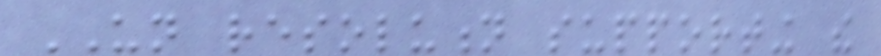UN resolution supporting the
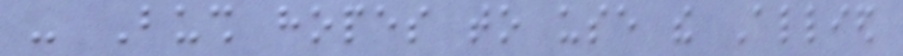- Bush hopes to use the Allied
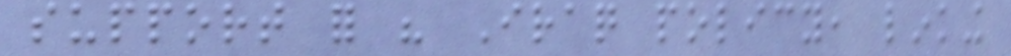support for his Iraq policy, linking
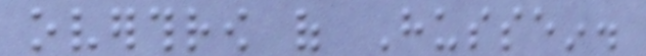overthrow of Hussein.
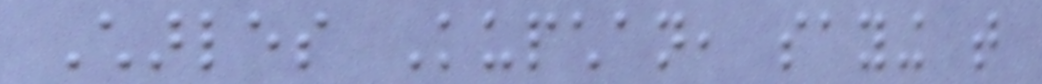Charles Kupchan, saying that
